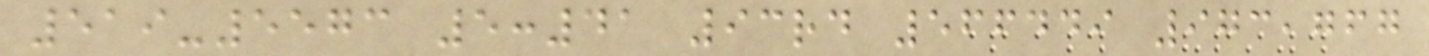519-5573 5:41 93rd 566449 973,767
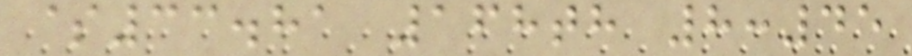$33.81 168th 8:45
